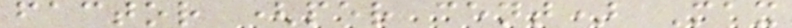factor (per cent) Max
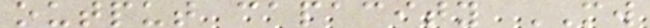output capacity MW
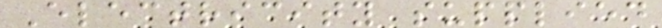Electricity supplied
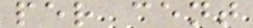per cent
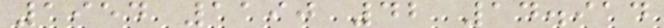1954 1190 42 14.914
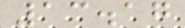13.17
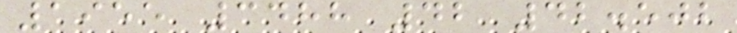1955 3488 42 42.502
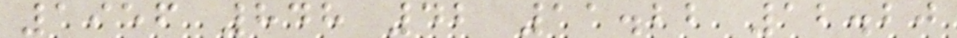1956 848 42 11.22 12.20
